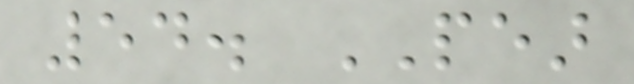54. PEAR
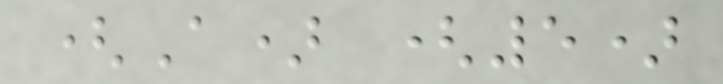(A) (5)
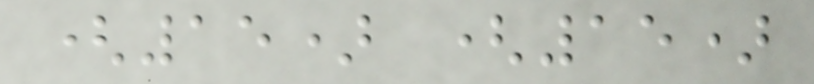(15) (15)
